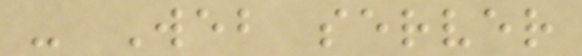- Web server
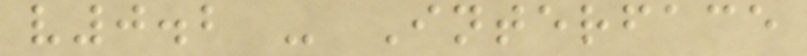v0.2 - Interface
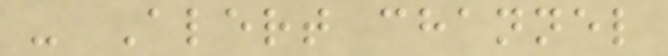- Alert channel
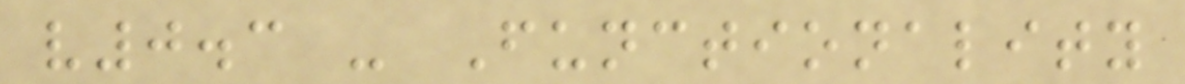v0.3 - Functionality
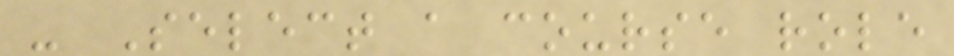- Select a course role
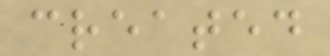created
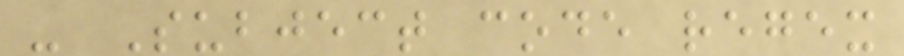- Subject code regex
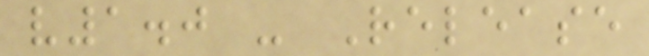v1.0 - Release
